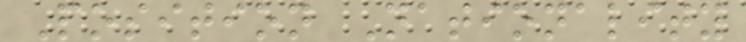Position Nationality
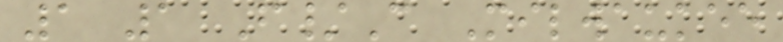1 1 F/C Milwaukee
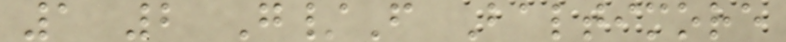1 2 G/F Baltimore
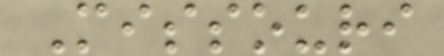Missouri
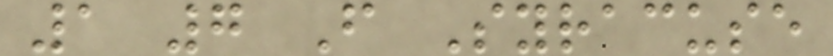1 7 F Syracuse
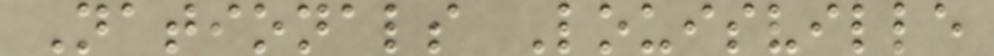Nationals Louisville
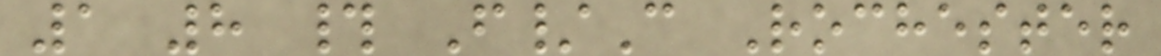1 8 # F/C Rochester
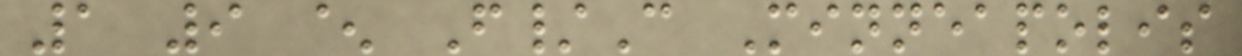1 9 ^ F/C Minneapolis
